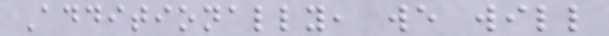Additionally, we will
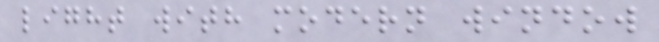light with modern window
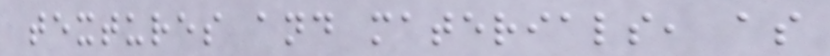textures and materials, as
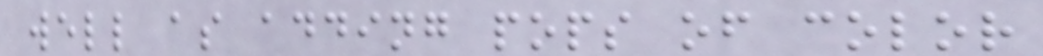well as adding pops of color
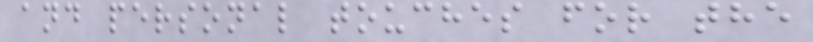and personal touches for the
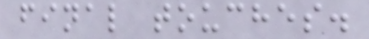final touches.
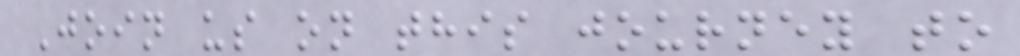Join us on this journey to
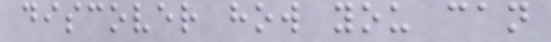discover how you can
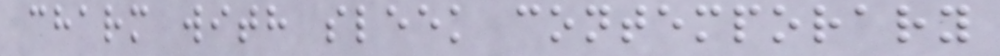charm with sleek contemporary
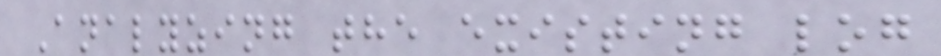Analyzing the existing log
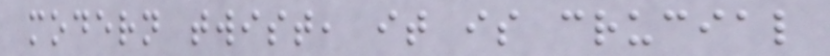modern twist, it is crucial
